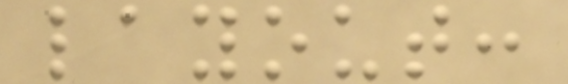layout:
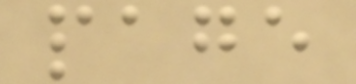page
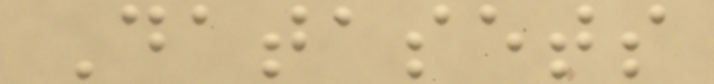Datasets
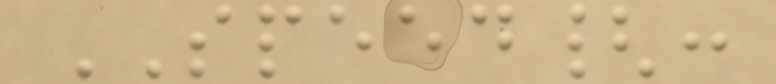SPEED{:
